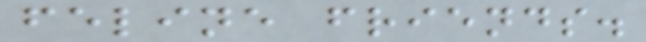feline friends.
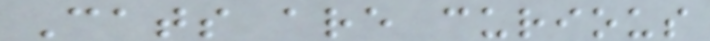Cats are curious
